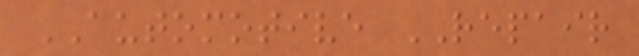AUTOMOTIVE REPAIR
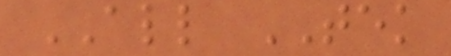ALL TEK
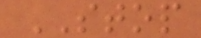STOP
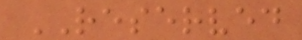RESERVED
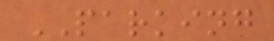PARKING
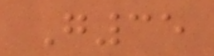G35
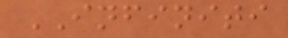INFINITI
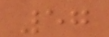57
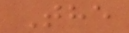The
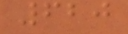620
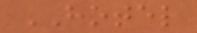HOTEL
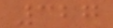327
